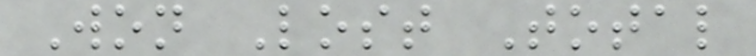Won Lost Total
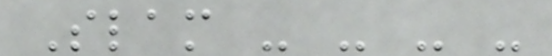Slam - - - -
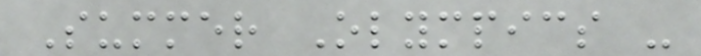Summer Olympics -
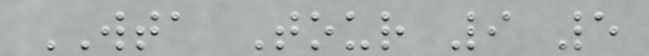WTA Tour 9 5
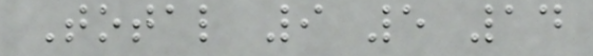Total 9 5 14
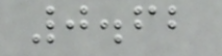0.62
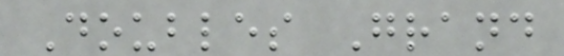Doubles Grand
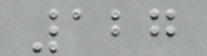127
